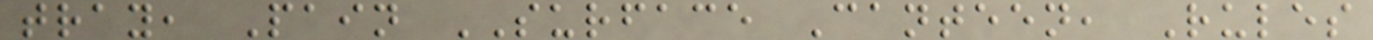tray, Pain SURFACE Canteen, Rules
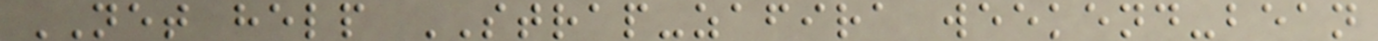NET help STRAP-zafira weekend-bean
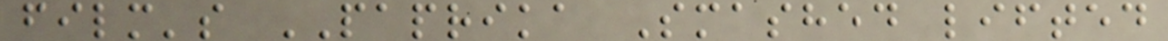film's PAPRIKA Smashed lifted
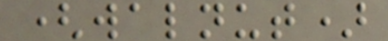(walnut)
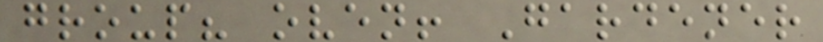group? oven! Gardener
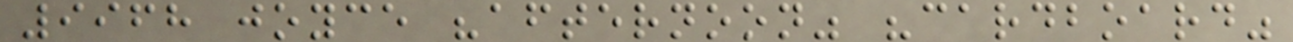9968 joyce "afternoon" "cardboard"
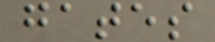gates
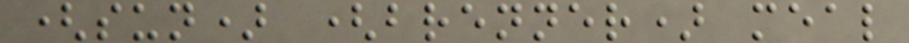(sun) (brenner) meal
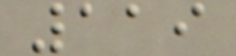119
